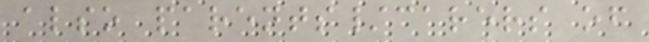also parents/carers of
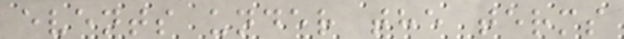events under the terms
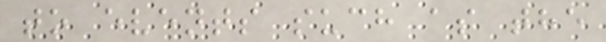to events such as the
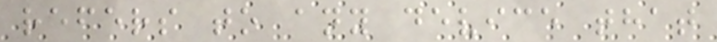refers to any device that
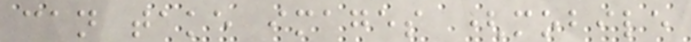can take images (mobile
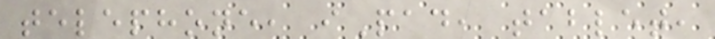telephone, iPad, tablet,
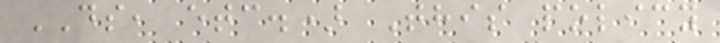DS, etc.) This policy
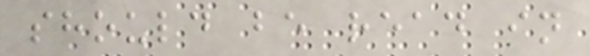should be read in
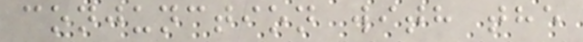conjunction with the
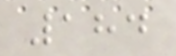184
